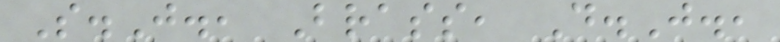S.J., Brass, D.J.,
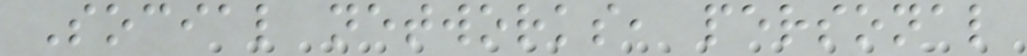Social networks, personal
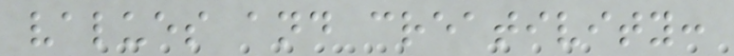values and creativity:
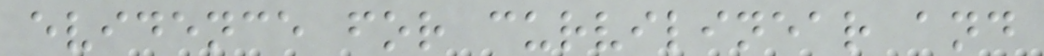evidence for curvilinear and
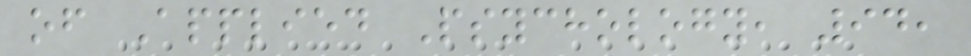of Applied Psychology, 94,
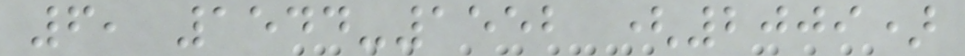6, 1544-1552 (2009)
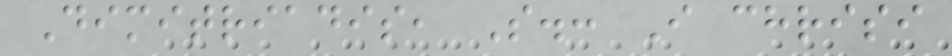Dimitriadis, S.: I chrisi
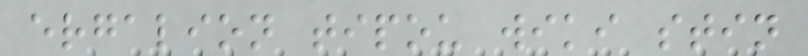ergalion tipou wiki stin
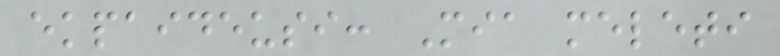ekpaideusi: Mia meleti
